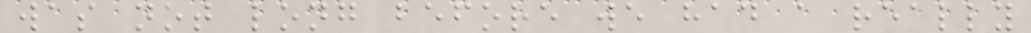was not long before we had a really
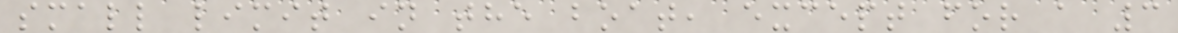small limit in the boat, except for a 3
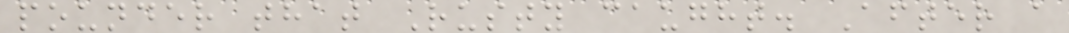pounder that Rusty caught. After a
